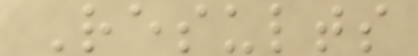Results
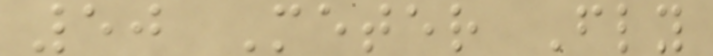50 Meter Fly
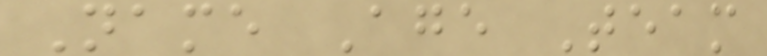Name Age Team
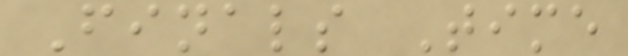Finals Time
